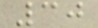30
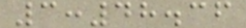3:48.36
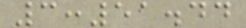3:51.44
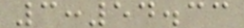3:54.33
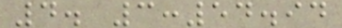4. 3:54.94
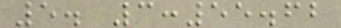5. 3:55.62
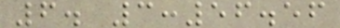6. 3:56.56
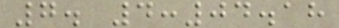7. 4:04.18
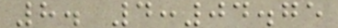8. 4:04.75
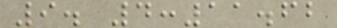9. 4:11.62
